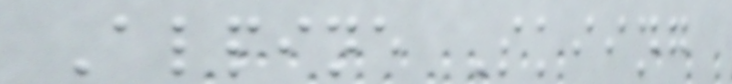Alpine Skiing
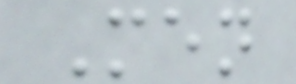Men
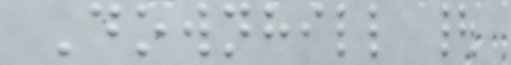Downhill |
